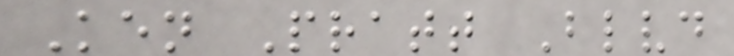Ken Pratt Blvd
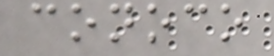conoco
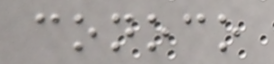conoco
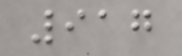917
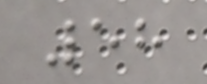58
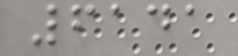6141
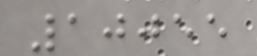10055
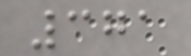371
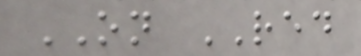ON RED
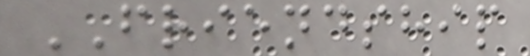FRIENDSHIP
